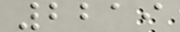2219
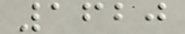1620
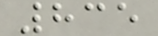835
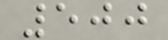500
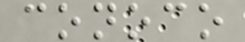conoco
